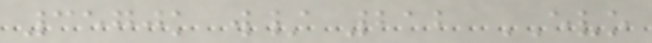3570k w/ 212 EVO
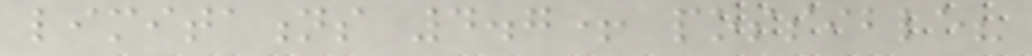limitations 4.7+ possible?
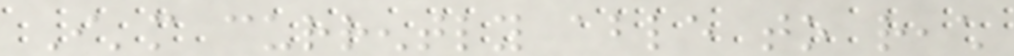I'm currently able to reach
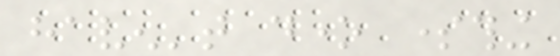haven't done something
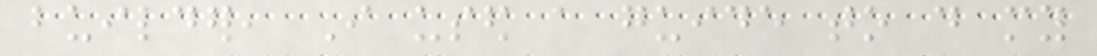builder, I used a guide to do my
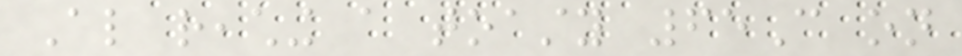Also reaching a toasty 65C on
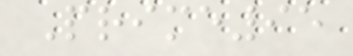Prime95
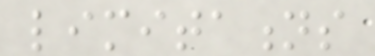limitations
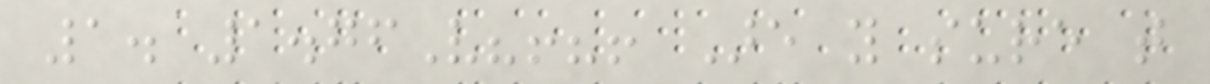1. 1.76V?!?! Are you sure that
